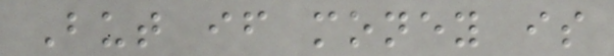But if money is
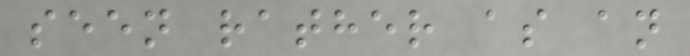seen rather as an
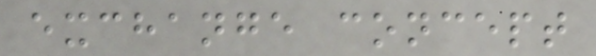exchange concept
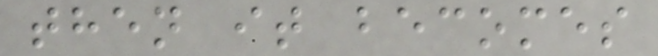then it becomes
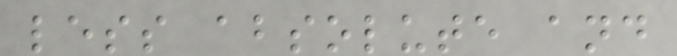less absolute and
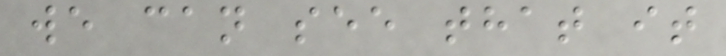we can see that it
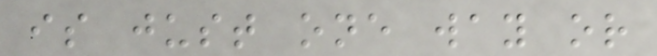is just one way or
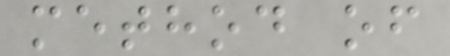method of
